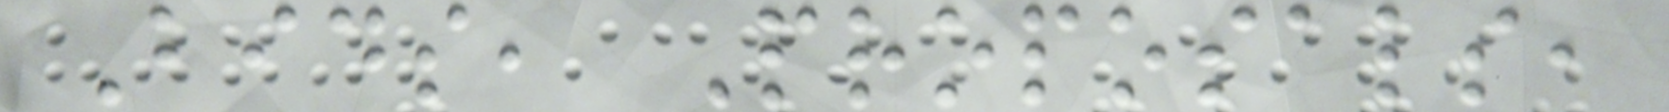Bids, Proposals,
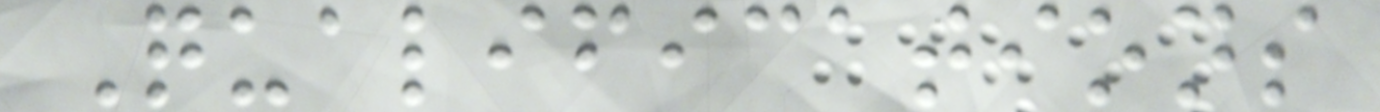Qualifications
